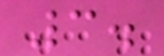3.
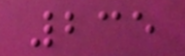235
